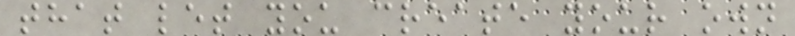that let you create your own
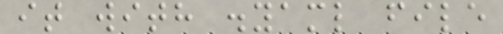it with .yaml file
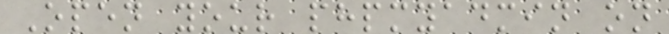Open your phpmyadmin on
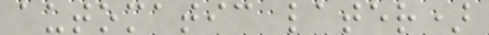automatic later)
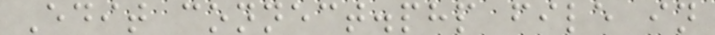Edit connect.php file in
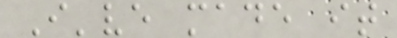I've made it
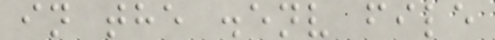in the .env file
